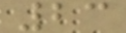23
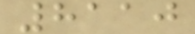8110
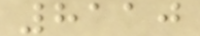8110
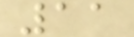11
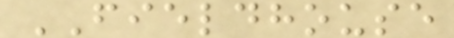FIELDHOUSE
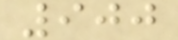900
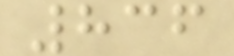836
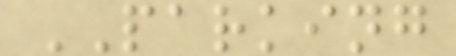PARKING
